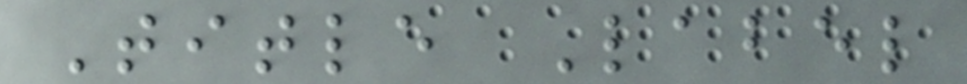Title Label
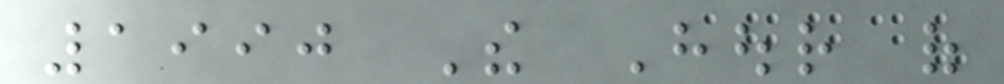1990 The Hour of
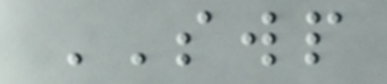SWP
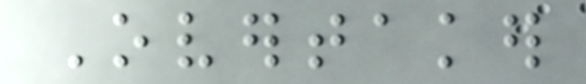Overtaker
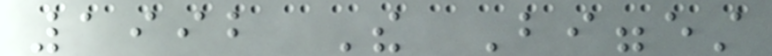1992 The Biggest
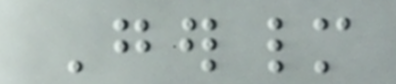Germany
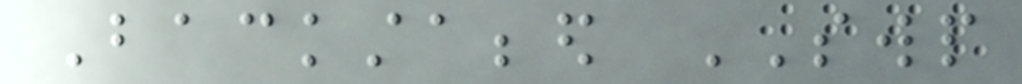Backstabbed SWP
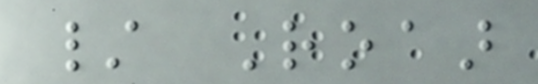/ Roaar
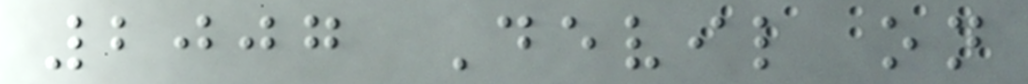2007 Devil on
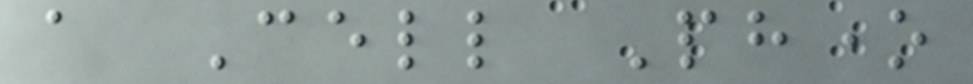a Cell Phone
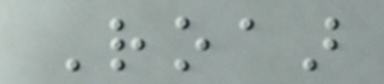Roaar
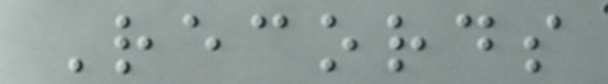Records
